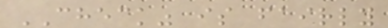CHECK" is fairly
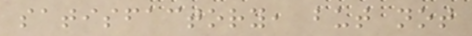satisfactory, but not
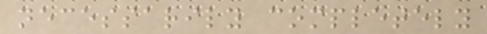necessarily completely
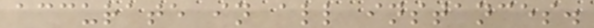accurate in all instances.
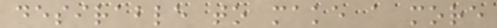desirable to make a more
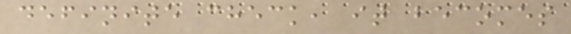definite check, it becomes
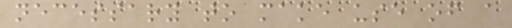necessary to make use of a
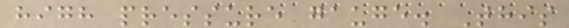high pressure gauge. This
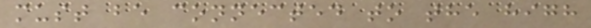must be connected to the high
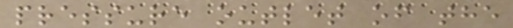pressure outlet of the
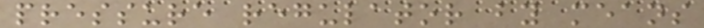pressure regulator by means
